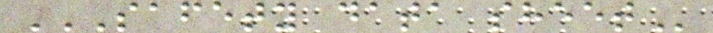SAFETY DATA SHEET
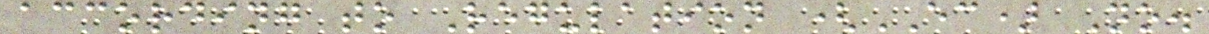according to Regulation (EC) No.
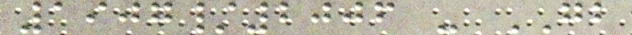1907/2006 - GB
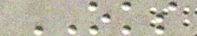OKS
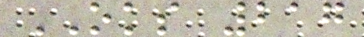OKS 217
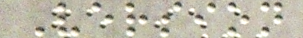Version
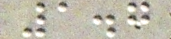1.7
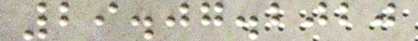29.07.2020
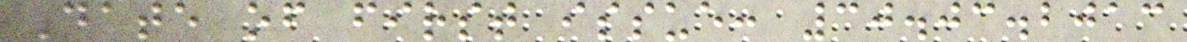Date of first issue: 30.03.2013
